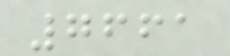7661
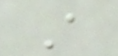A
